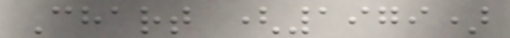Chart (1979)
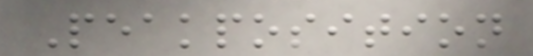Peakposition
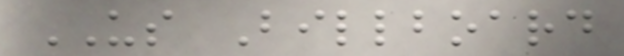US Billboard
